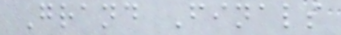Grand Finals
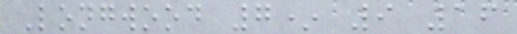Longwood 7* 9 16
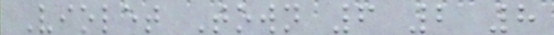Violet Town 6 2 8
